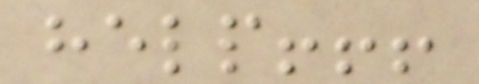help!!!
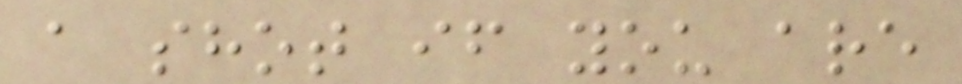a shot if you are
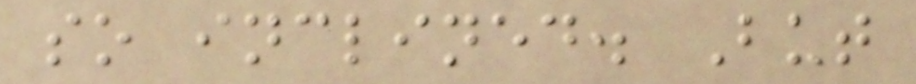so inclined. But
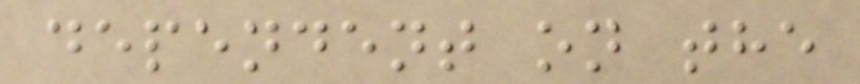dependent on the
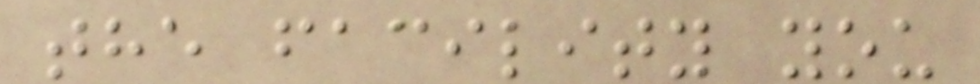the facility you
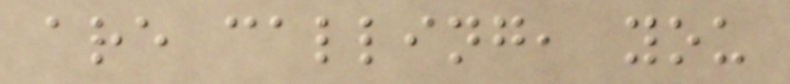are calling, you
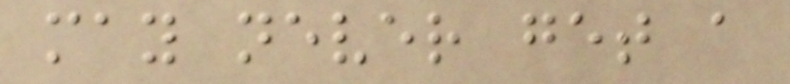may never get a
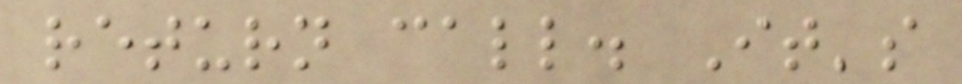return call. It's
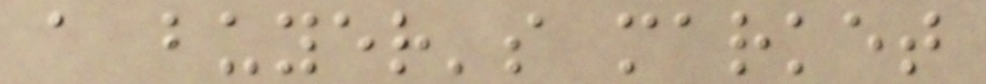a buyer's market
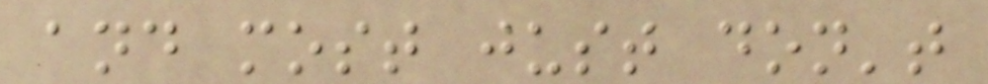and most just don't
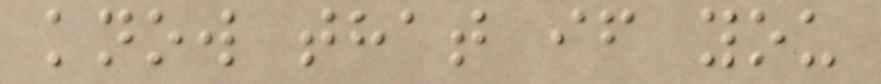know that if you
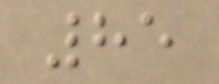85
